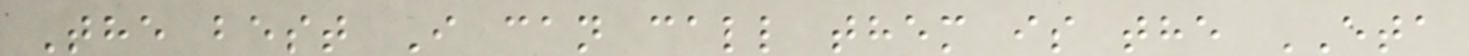The best I can call them is the ETA
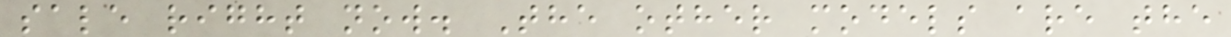sale right now. The other models are the
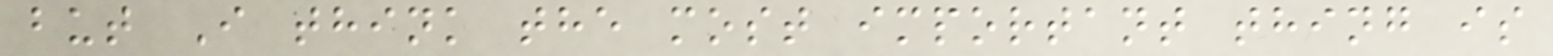but I think the most important thing is
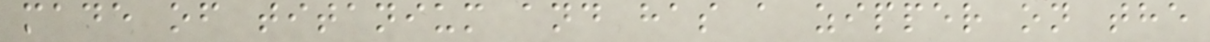made of titanium and has a zipper on the
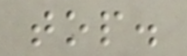top.
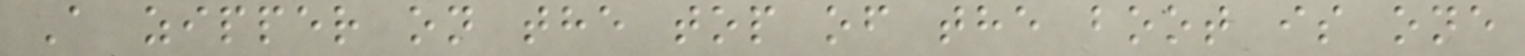A zipper on the top of the boot is one
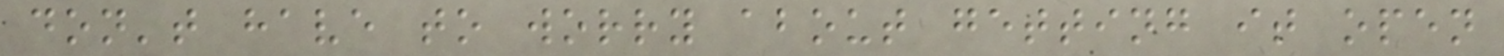don't have to worry about getting it open
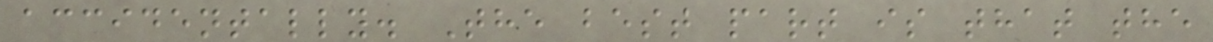accidentally. The best part is that the
